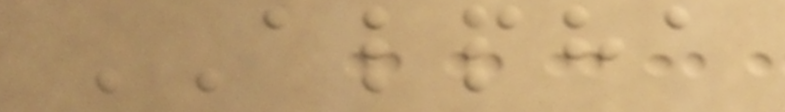ALPHA
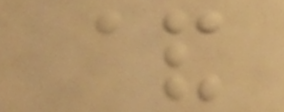&
